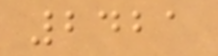2421
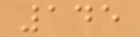145
